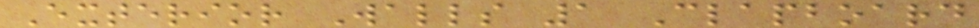Exterior Walls 1 Clapboard
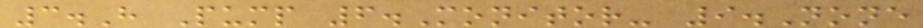3.H Pump 6.Monitor- 9.None
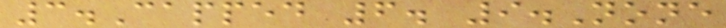3.Capped 6. 9.None
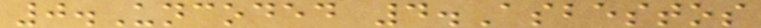0.Uncoded 4.Asbestos
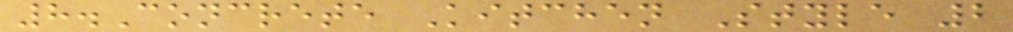8.Concrete Kitchen Style 2
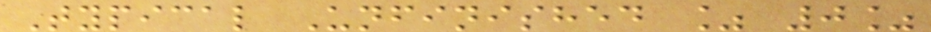Typical Unfinished % 0%
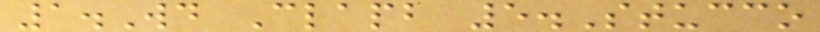1.Wd Clapb 5.Stucco
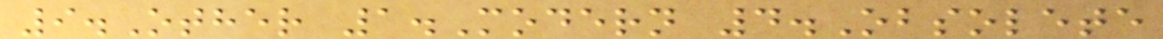9.Other 1.Modern 4.Obsolete
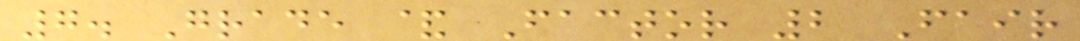7. Grade & Factor 2 Fair
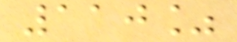110%
